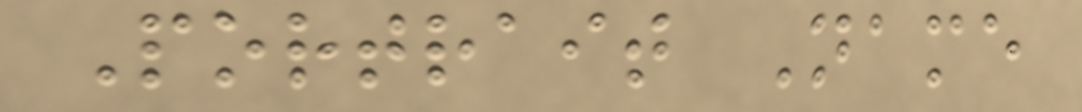Portrait Name
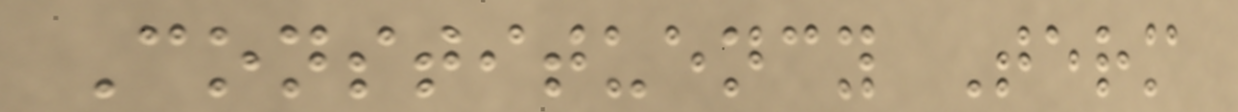Constituency Term
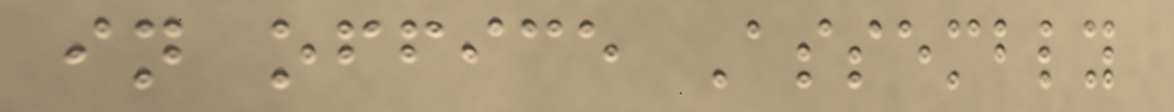in office Assembly
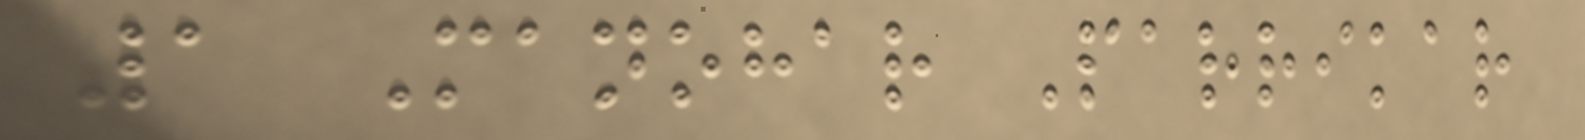1 Manohar Parrikar
